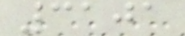3101
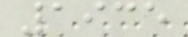1935
